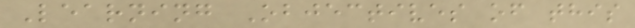Learning Objectives of this
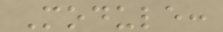Module:
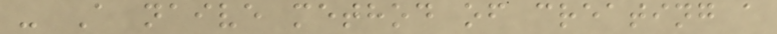- A naive method of creating a
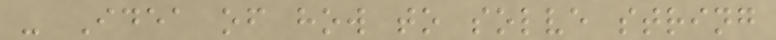- Idea of how to solve string
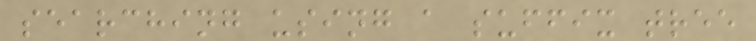searching using a suffix tree
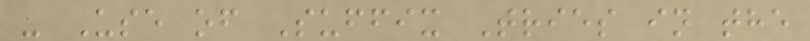- Use of Suffix Tries in the
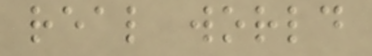real world
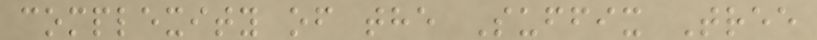complexity of the Suffix Tree
